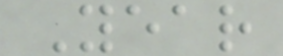Year
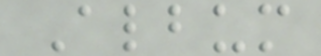Album
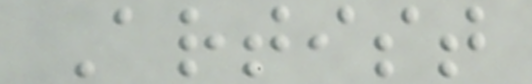Artist
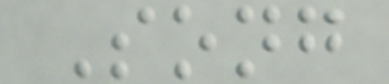Song
